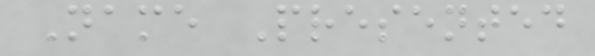Name Presented
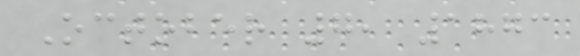October 7, 1873
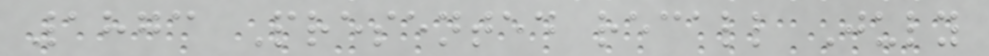1873 Presented recall July
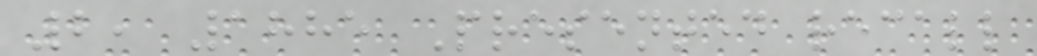2, 1885 Presented recall
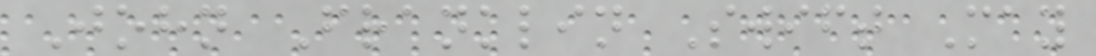John Franklin Swift May
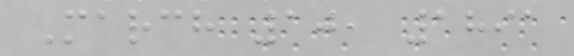March 10, 1891
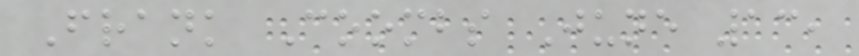Frank Coombs June 13,
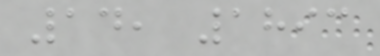14, 1893
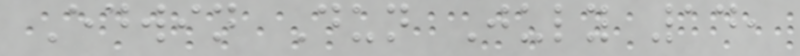Edwin Dun July 14,
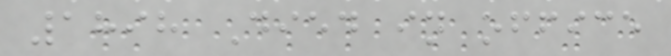1898 Died in office
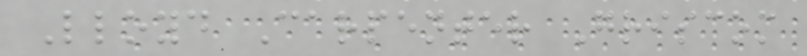Lloyd Carpenter Griscom
